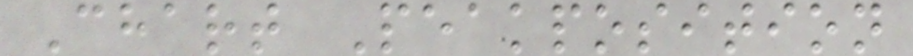Chart Peakposition
